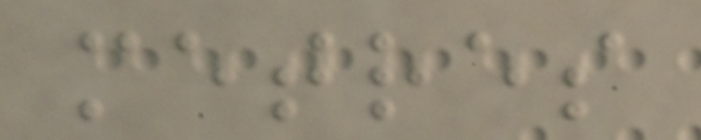metres
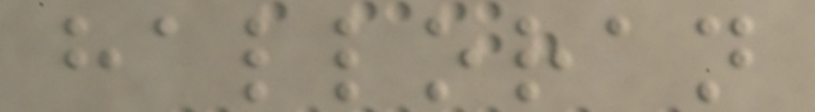halloran
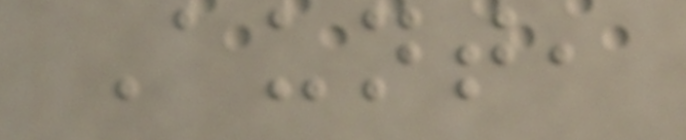Aunt,
